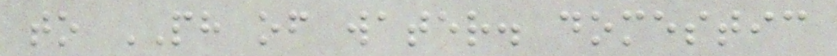to PH of water. domestic
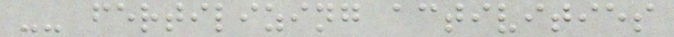-- fertilizing activities
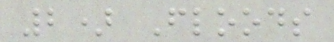2) Floods
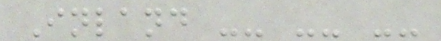Inland -- -- --
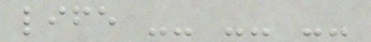life -- -- --
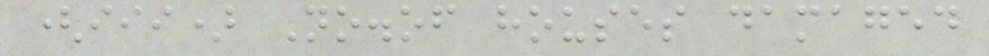(iii) No.of houses damaged
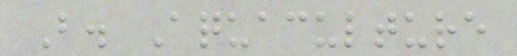B. Aquaculture
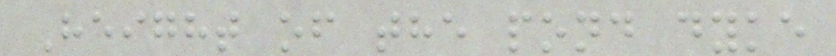Height of the pond dyke
